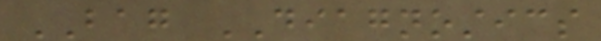BAG DIAGNOSTICS
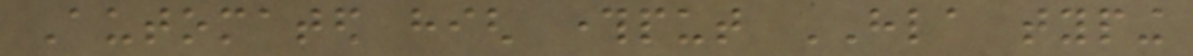Automated high throughput HLA typing
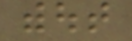without
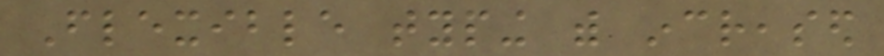Flexible typing with increased
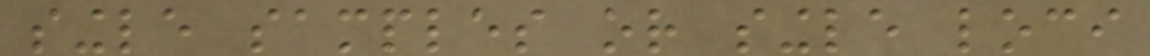single samples or single loci
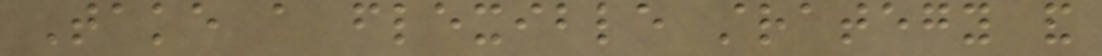Take a flexible strategy and
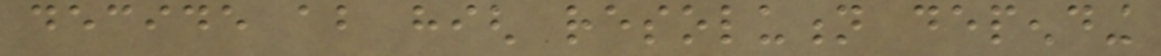decide about high resolution depending
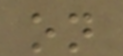on
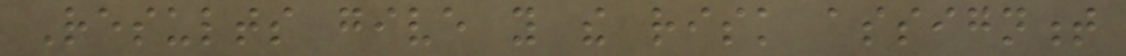Results give you the risk assignment
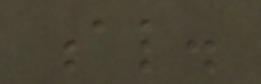al.
